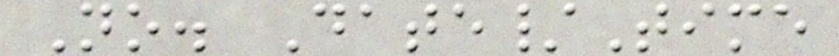No. Date/Time
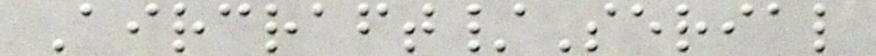Aircraft/Serial
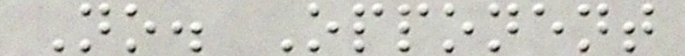No. Opponent
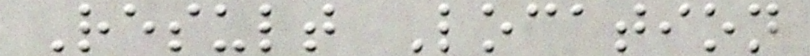Result Location
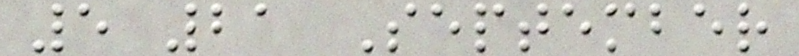5 21 September
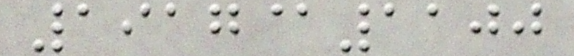1917@1100
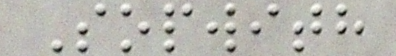Sopwith
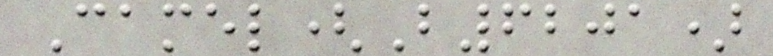Camel(B6201)
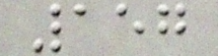157
